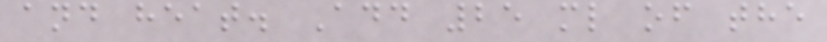and heat. Add 25 ml of the
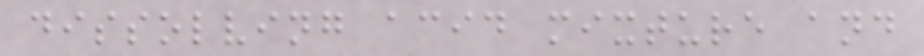dissolving acid mixture and
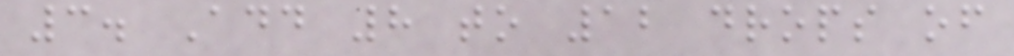3. Add 8 to 12 drops of
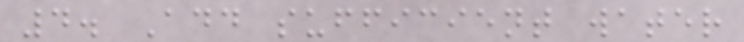4. Add sufficient water
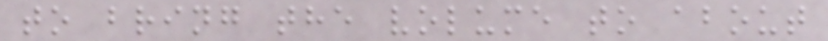to bring the volume to about
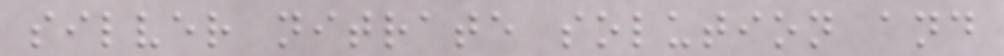silver nitrate solution and
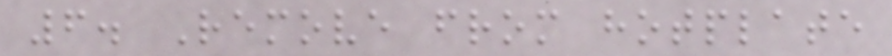6. Remove from hotplate
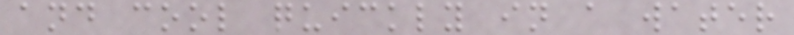and cool quickly in a water
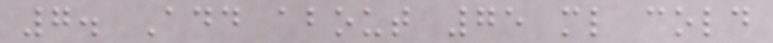7. Add about 75 ml cold
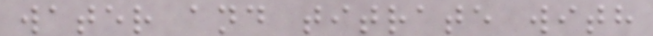water and titrate with
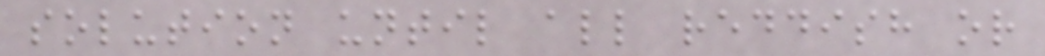solution until all reddish or
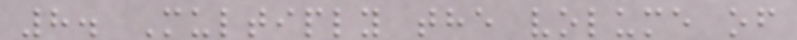8. Multiply the volume of
